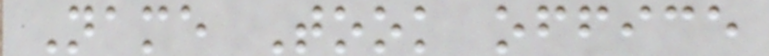Name Took office
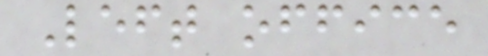Left office
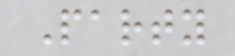Party
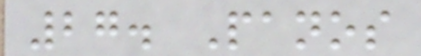27. Panos
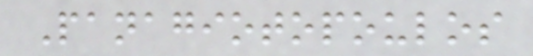Panagiotopoulos
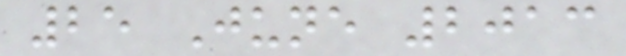25 June 2013
